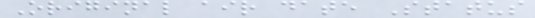Original air date Status
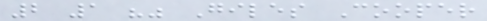2 1 "" Giles Cooper
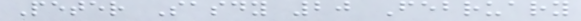Peter Sasdy 20 February
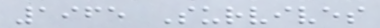1965 Survives
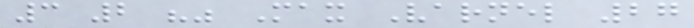3 2 "" Max Varnel 27
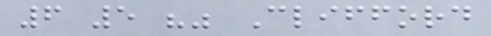6 5 "" Clifford
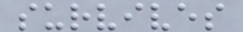survives
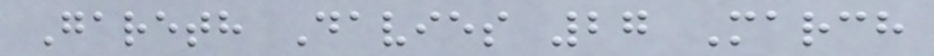Gareth Davies 27 March
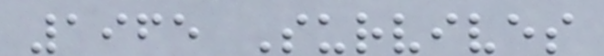1965 Survives
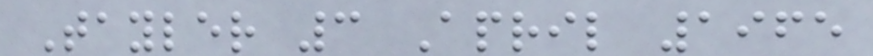Tayler 3 April 1965
